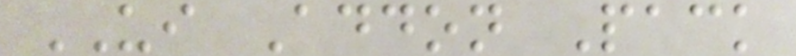UI Addon Pack
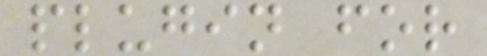plugin for
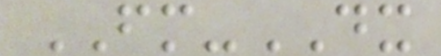FM-DX
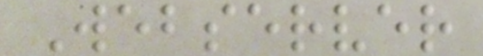Webserver
